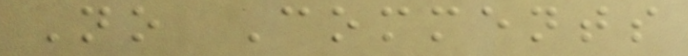No Comments
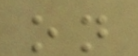on
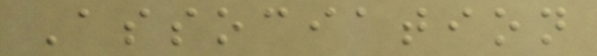Association
